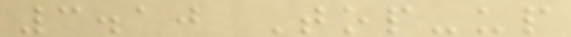3.10 Top-up
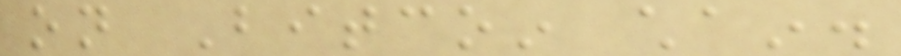on Bitcoin chain.
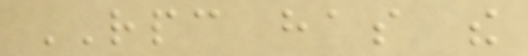RPC has the
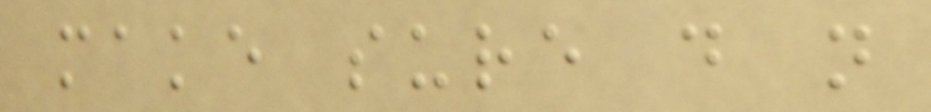make sure do not
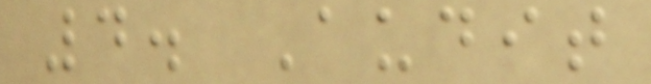4. Audit
